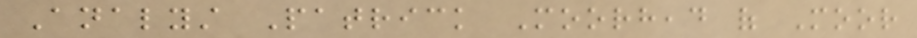Analyst Patrick Moorhead of Moor
